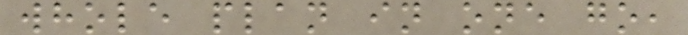whole plan in one go,
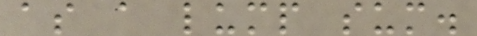as a lump sum.
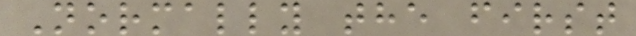Normally the first
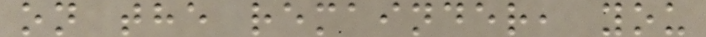on the remainder, you
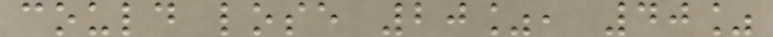could lose 20%, 40%
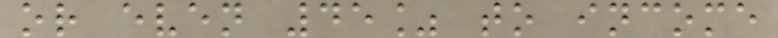or even 45% to income
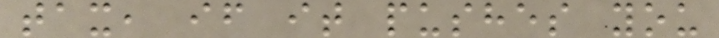tax, if it pushes you
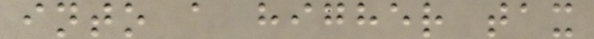into a higher tax
